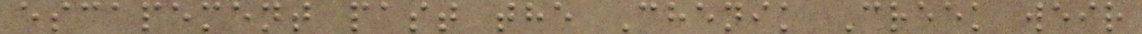escapement past the Chenik Creek weir
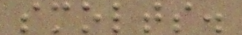smolts.
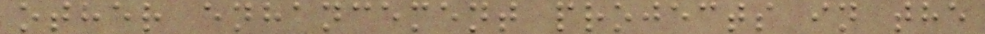other enhancement projects in the
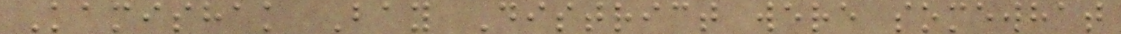Kamishak Bay District were somewhat
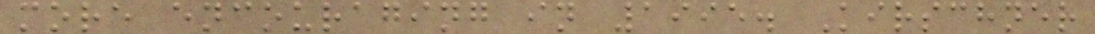more encouraging in 1995. Kirschner
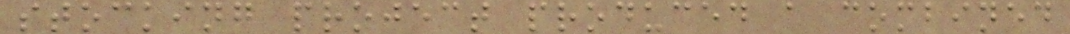stocking project produced a combined
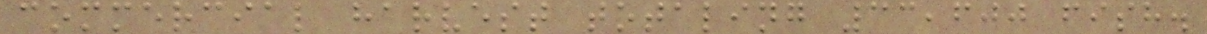commercial harvest totaling 33,600 fish.
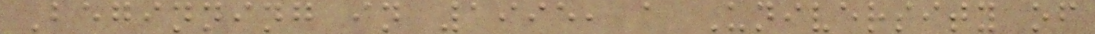Beginning in 1995, a University of
